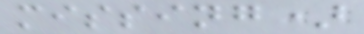missing)
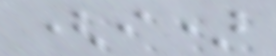(i)
